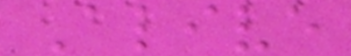Alive
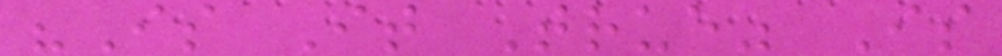"Is It True" Is
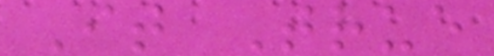It True
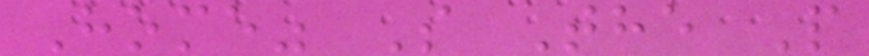Home" S The P
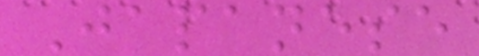Japanese
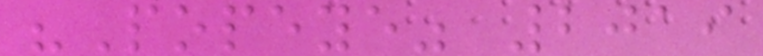"Popeye" 2019
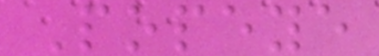Popeye
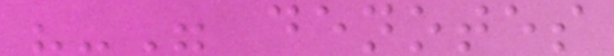"-" denotes
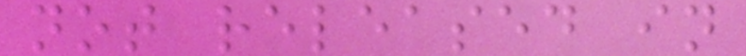not released in
